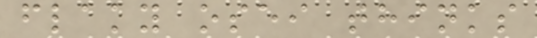flaky osei thinks
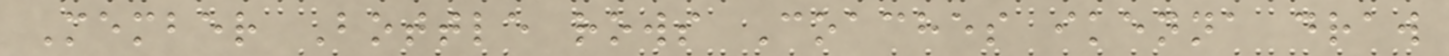Member Bottle rows Coaches ikenna draw
